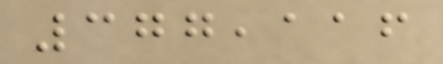377,116
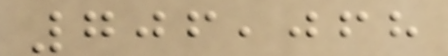706,068
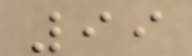99
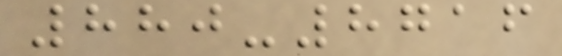880-8716
